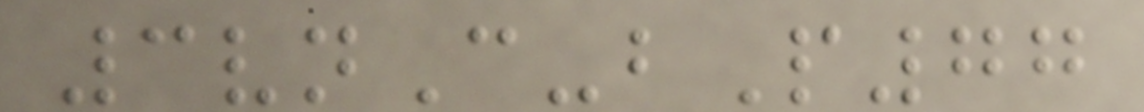3vnC-bP77
